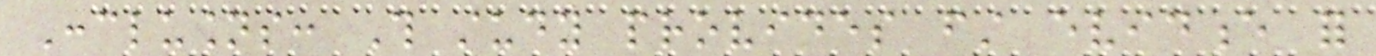Conclusions: This study provides first evidence for
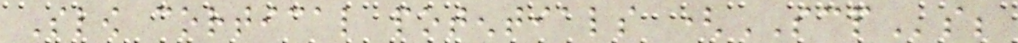Slow cortical potentials (SCPs;
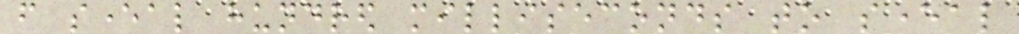from several hundred milliseconds to several
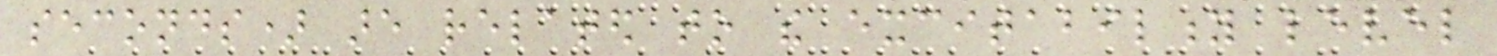seconds) are related to the excitability level
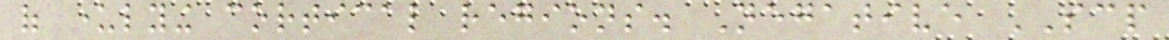of underlying cortical regions. Negative SCP
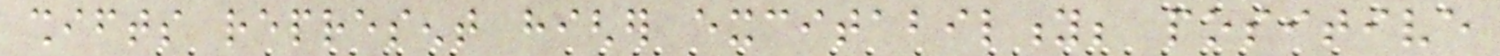shifts represent higher excitability; positive
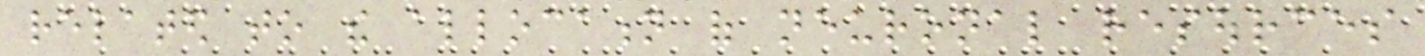related to the allocation of neuronal resources
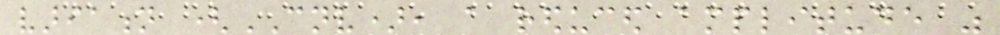variation (CNV), a reduced amplitude was
